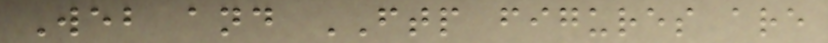Web and FTP figures are
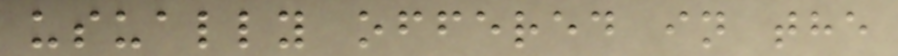usually offered in the
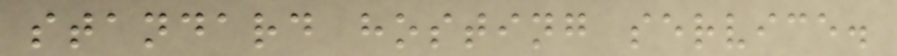standard hosting service.
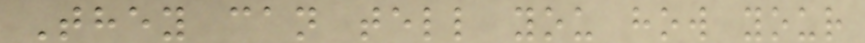They can tell you how your
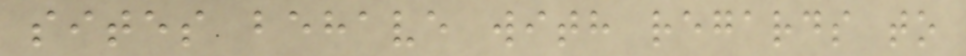sites behave with regards to
